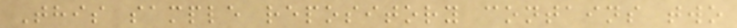This sample repository contains two
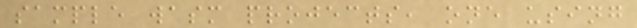sample wasm projects, one using
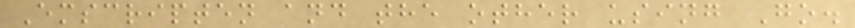Emscripten and the other using Go.
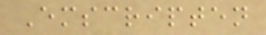Emscripten
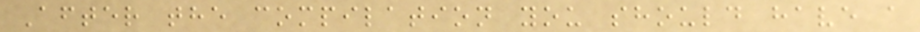After the compilation you should have a
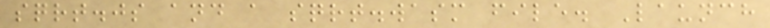sqrt.js and a sqrt.wasm file. Launch
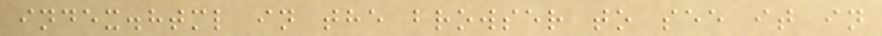index.html in the browser to see it in
